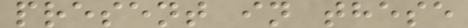present in these
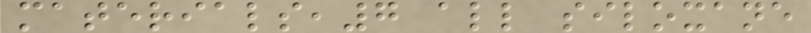materials,7 all siloxane
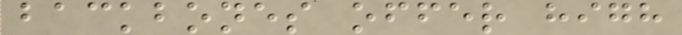backbones offer high
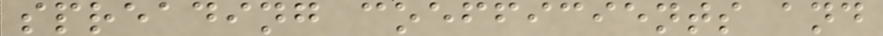spreading coefficients and
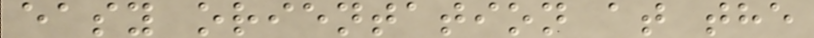easy orientation at the
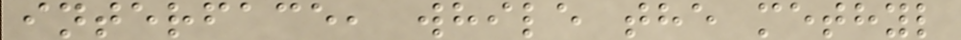interface, while the methyl
